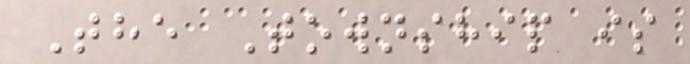The Township is
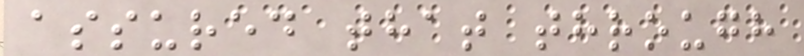assured that through
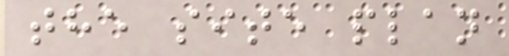the site plan
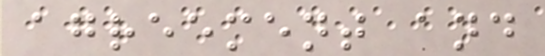agreement and
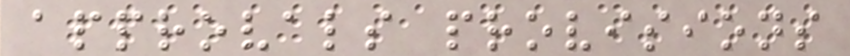approvals provisions
